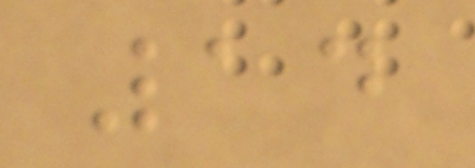14
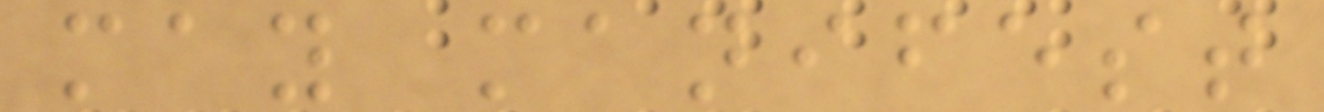may manifest
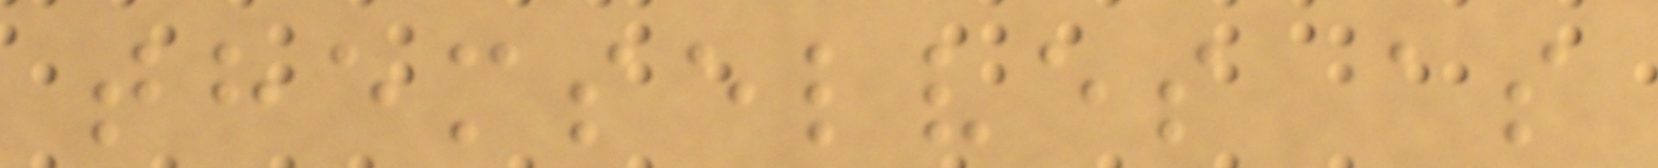themselves as
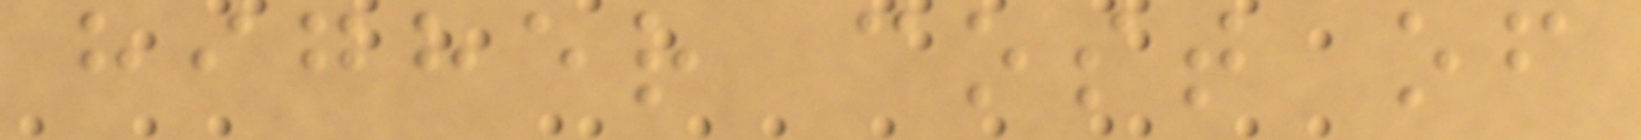higher cost of
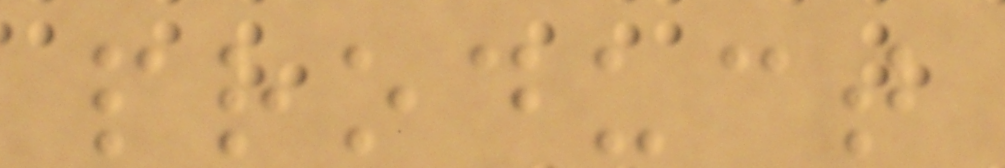product
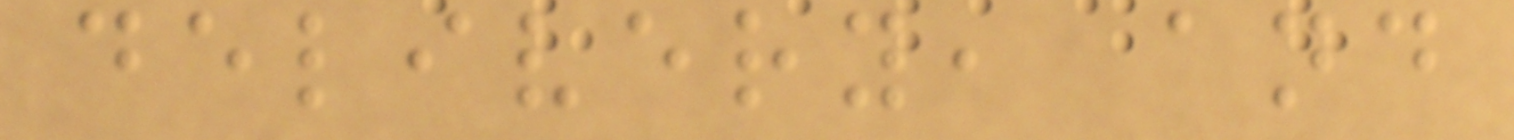delivery, and
